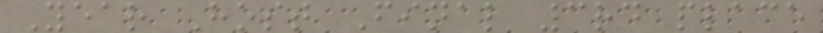Year Host Final 3rd place
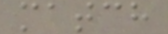match
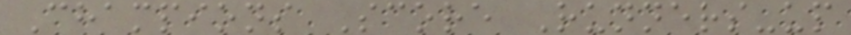Champions Score Runners-up
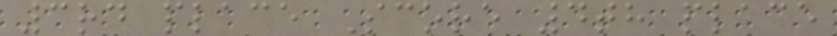3rd place Score 4th place
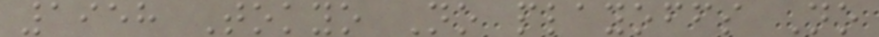1958 Tokyo No playoffs No
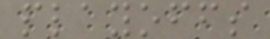playoffs
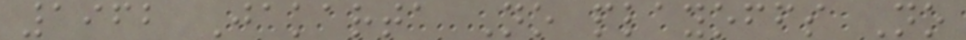1962 Jakarta No playoffs No
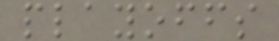playoffs
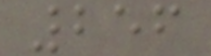256
